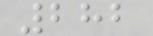282
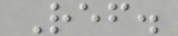Ref.
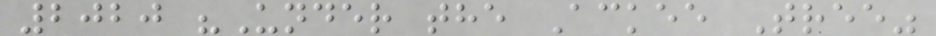2020 "Under the Ackee Tree"
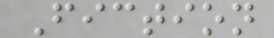Fiction
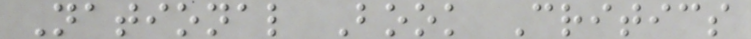National Book Critics
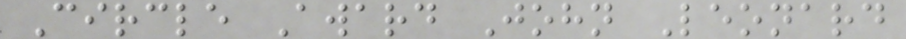Circle Award John Leonard
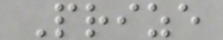Prize
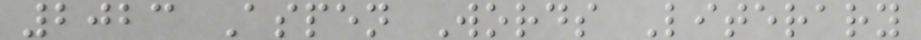2023 Aspen Words Literary
